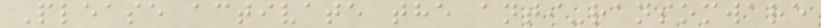Please activate the anti-ransomware
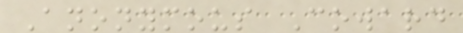Anonymous Coward
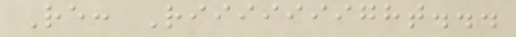Re: Riiiiiiight...
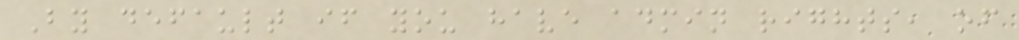By default if you have admin rights, of
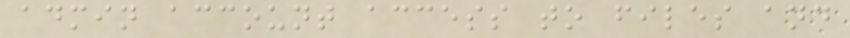admin account access to files and
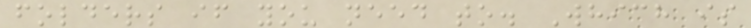folders if you need to. Which is
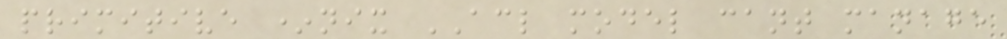primitive *nix ACL model cant manage
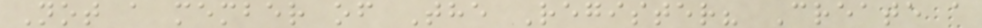Not a member of The Register? Create a
